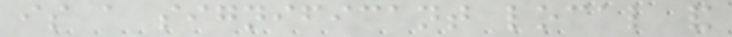is a significant local and
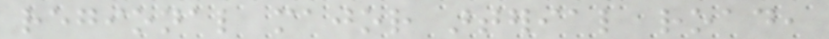regional major arterial road,
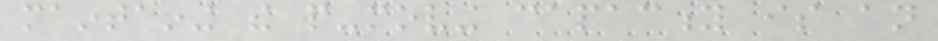maintaining the people-moving capacity is an
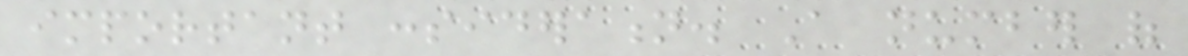important consideration. A number of
